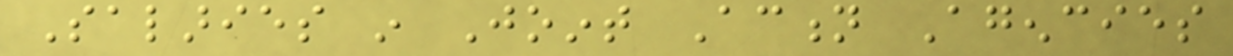Salaries in Joint Action Agencies
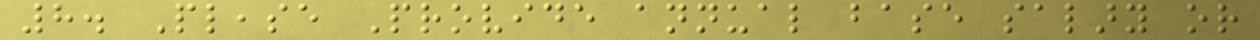8. Please Provide annual base salary or
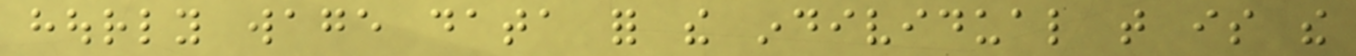hourly wage data for the individual that is the
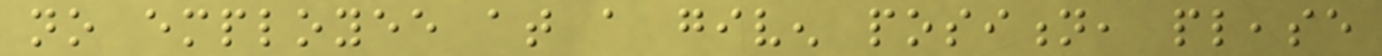no employee at a given position, please
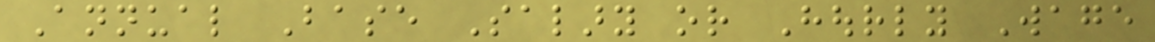Annual Base Salary or Hourly Wage
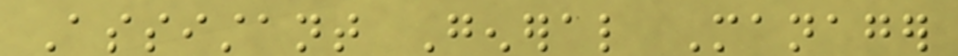Assistant General Manager
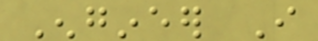Engineer I
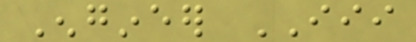Engineer III
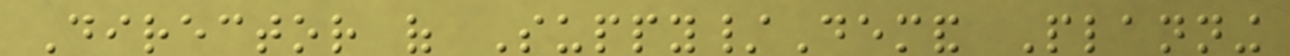Director of Suppy/Demand Planning
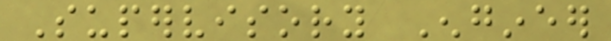Supervisory Engineer
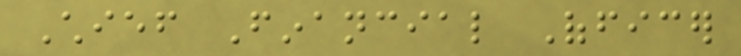Chief Financial Officer
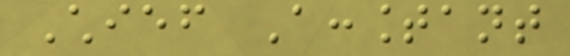Chief Accountant
